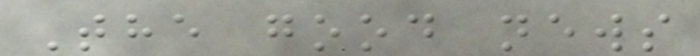The good news
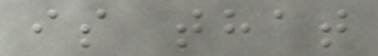is that
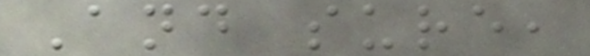And sure,
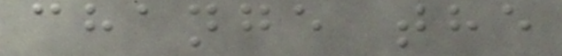change the
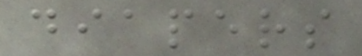diapers
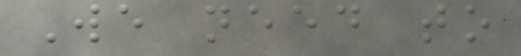We need to
